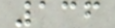136
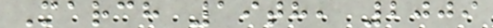March 19th, 2009
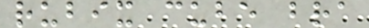rubix cube bra
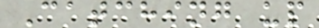Catching up
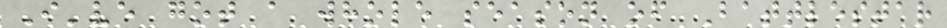I've got a whole season of Battlestar
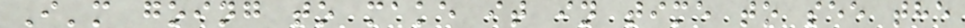I'm going to make it in time to see the
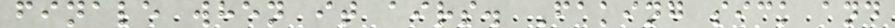finale when it airs. Faking sick and
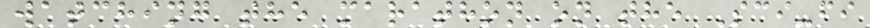watching the marathon on the Sci-fi
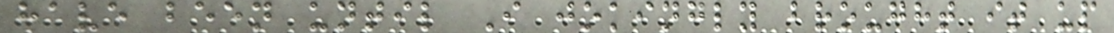have been until I jokingly brought it up
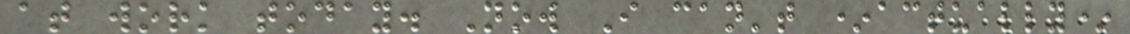at work today. Now I can't *actually*
